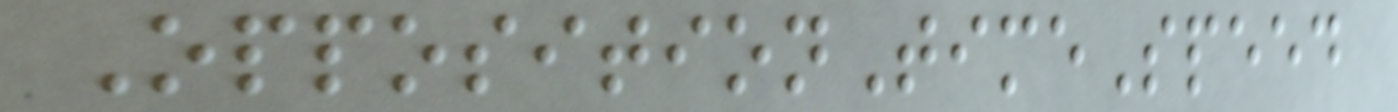OppositionTimeSpeed
